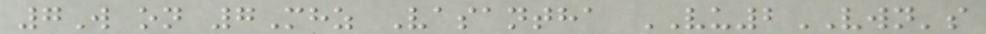7W on 7Mhz Vasantha VU2VWN's
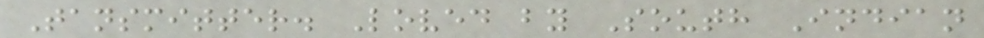Tansmitter. Loved by South Indian
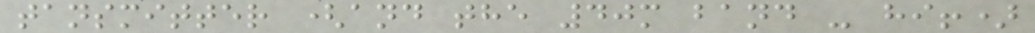tansmitter (and the 40m band - hi!)
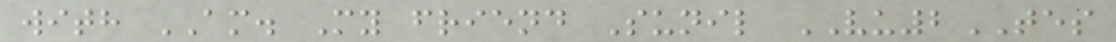with AM. My friend Sunil VU2TES
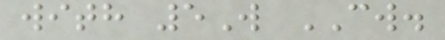with 5W CW.
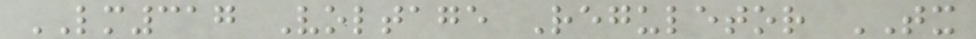LM317 Voltage Reguletor TX
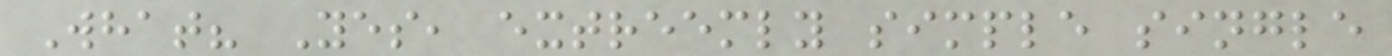What? Yes, extreemly simple single
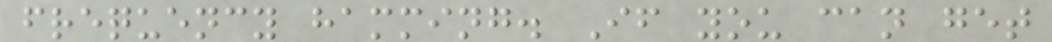frequency hamming. If you can get
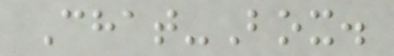Chat-Box.
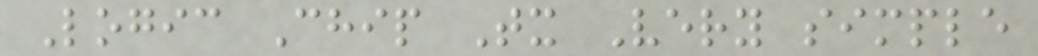Logic Chip Tx Very simple
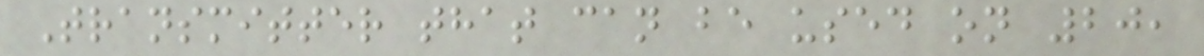Transmitter that can be used on 20,
